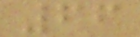66
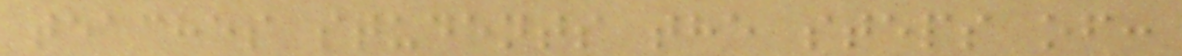teaches students the steps of:
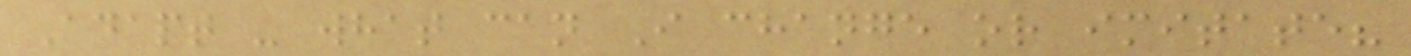Adapt - what can I change or imitate?
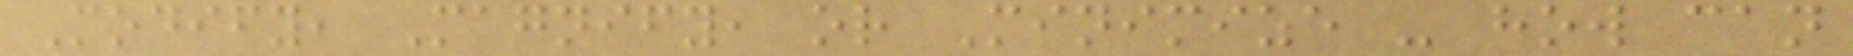Modify, Magnify, or Minimize - how can
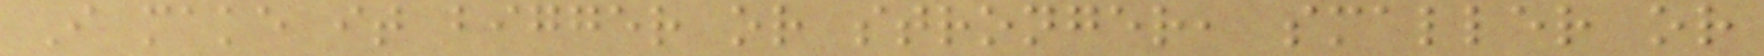I make it bigger or stronger, smaller or
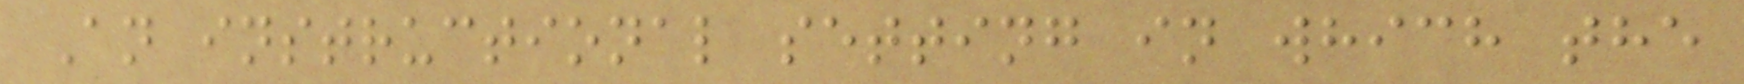An instructional setting in which the
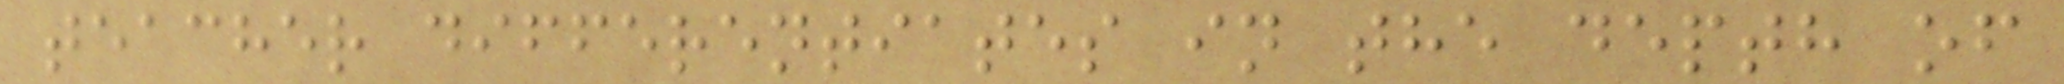teacher differentiates in the depth of
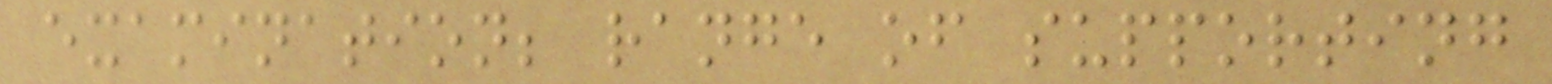examination; range of supporting
